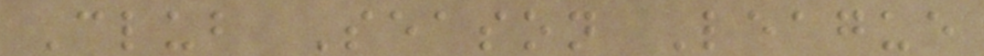Club Season League
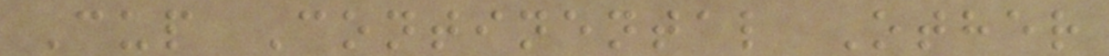Cup Continental Other
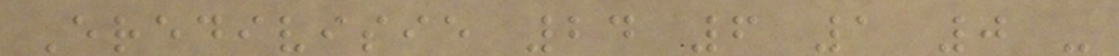Eredivisie 24 6 1 0 -
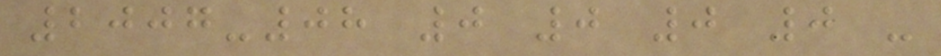2007-08 0 0 0 0 -
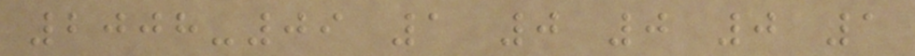2008-09 1 0 0 0 1
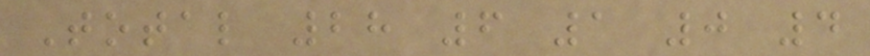Total 28 6 1 0 4
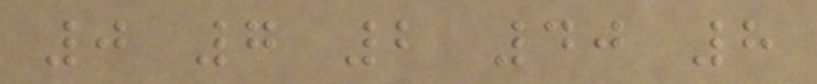0 7 2 40 8
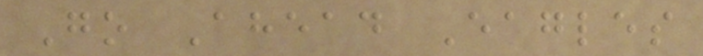Go Ahead Eagles
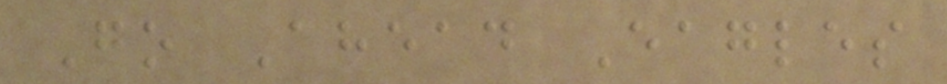Go Ahead Eagles
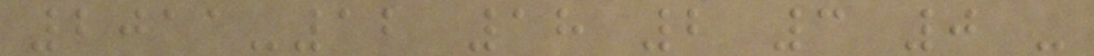2011-12 18 2 3 0 -
